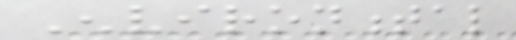Environmental
